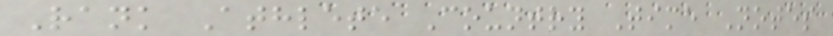Rank Athlete Country Time Notes
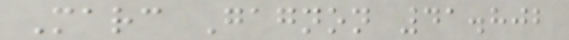Marc Gagnon 41.802
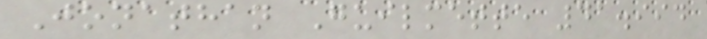Jonathan Guilmette 41.994
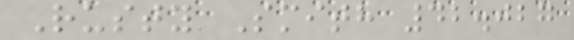Rusty Smith 42.027
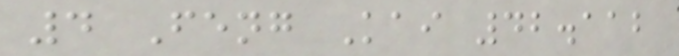4 Feng Kai 42.112
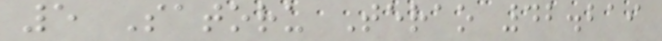5 Satoru Terao 42.219
